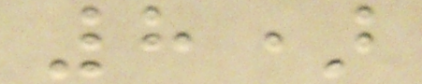8)
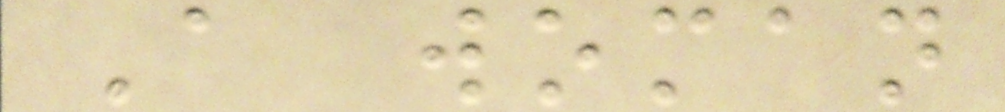A woman
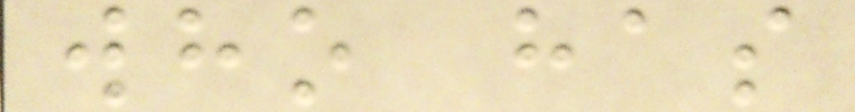who has
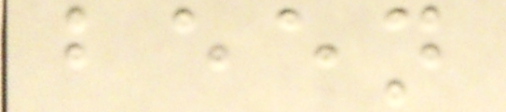been
